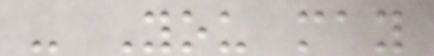- You may
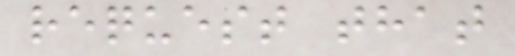request that
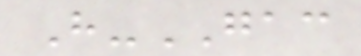H-GAC
